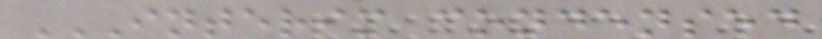INTERIM CONDENSED
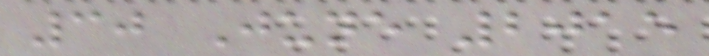30 June 2015
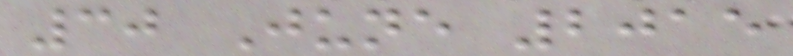30 June 2015
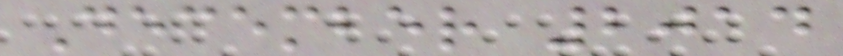December 2014
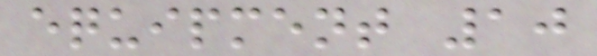equipment 10
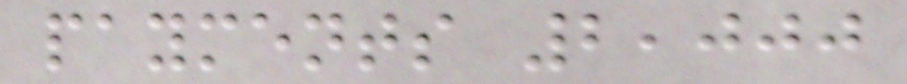payments 2,000
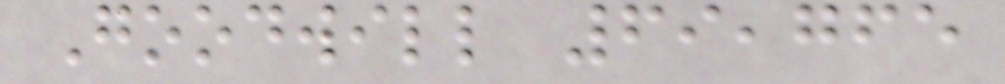Goodwill 69,765
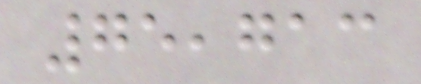75,713
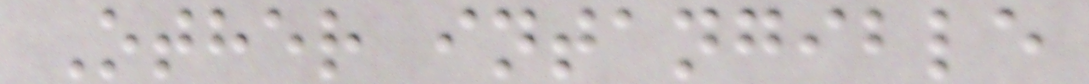Other intangible
